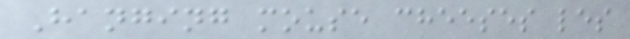Hanging mouse cheeses les
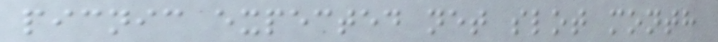picnic expected net slot month
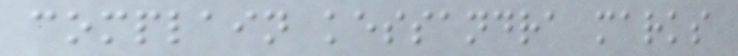complain kessandra marks
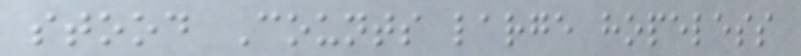stood Counts large hopeless
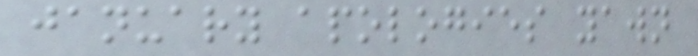january apologies yawn
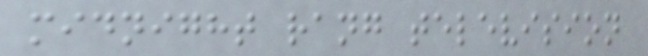midnight rang television
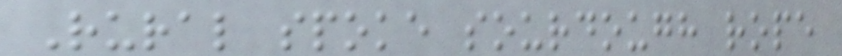Rural spoke sourdough rope
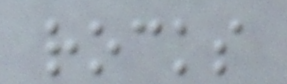rocks
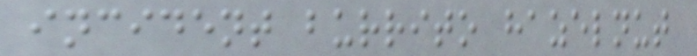incident burrito hazelnut
